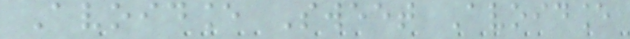Avoidance Sweet Avoidance
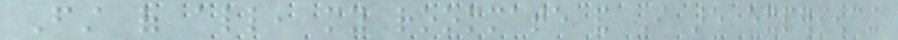First of all, my roommate and I are experiencing
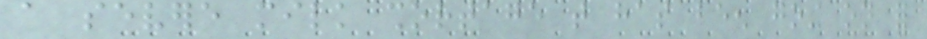a severe milk shortage that has been going on for
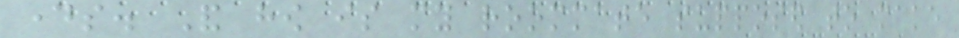days. And how is my roommate supposed to make
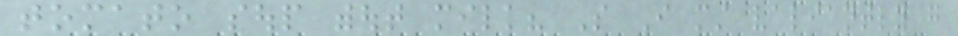tomato soup without milk? So I must valiantly go
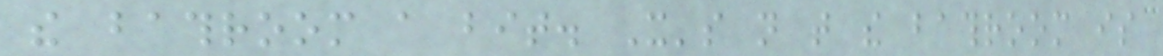the bathroom a bit. It's not that the bathroom is
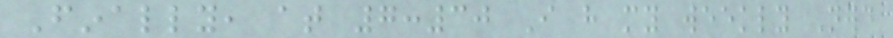Finally, at 7:30 I have my weekly Nerd
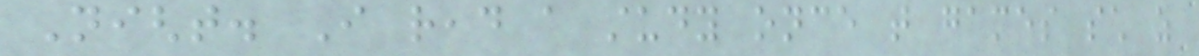Night. I read a study once that games such as
